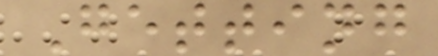Getting
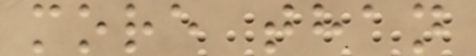more than
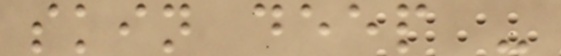skin deep -
